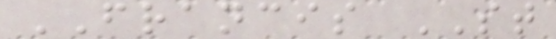FRANCIS ST
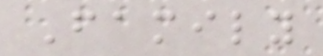Family
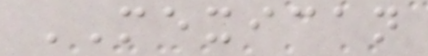MEXICAN
